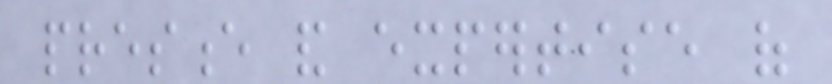presence and expertise of
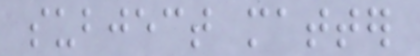subject matter
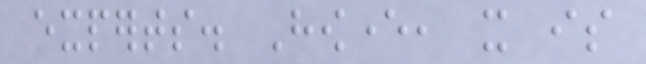experts. However, it is
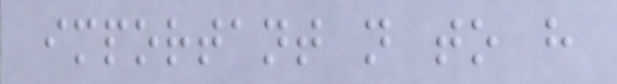important not to have
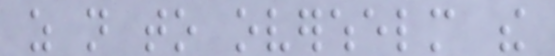as not to overwhelm the
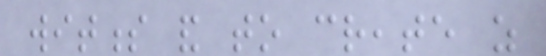witness and to create as
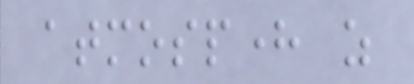atmosphere as
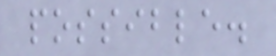possible.
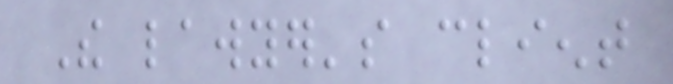The lawyer's client
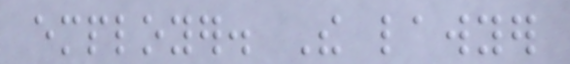employer. The lawyer
